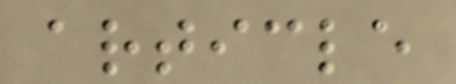article
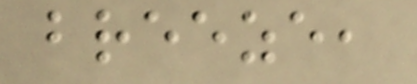breeze,
